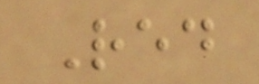Red
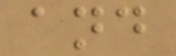and
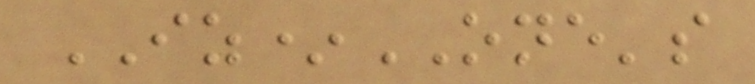IZ*ONE's
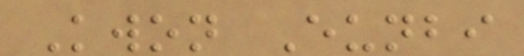Kwon Eunbi
